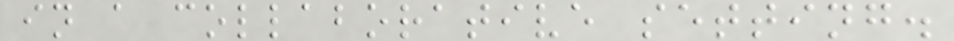in a collaborative setting.
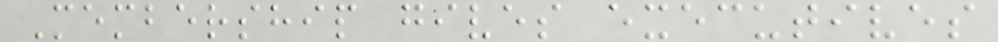Membership gives executives
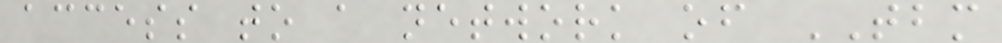access to a network of TBM
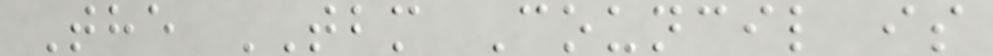The TBM Council is
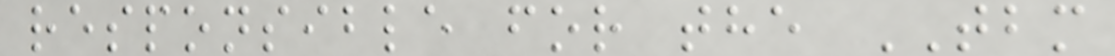responsible for the TBM
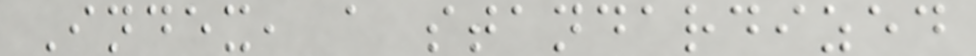Index, a standardized
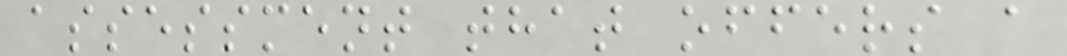assessment that offers a
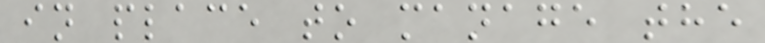in place to manage the
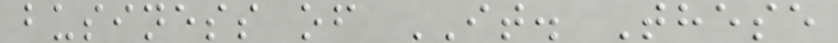business of IT. These
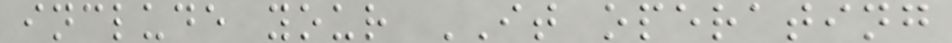include your IT operating
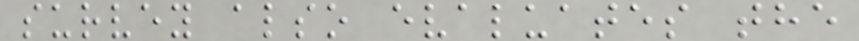survey also evaluates the
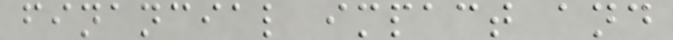financial impact and
